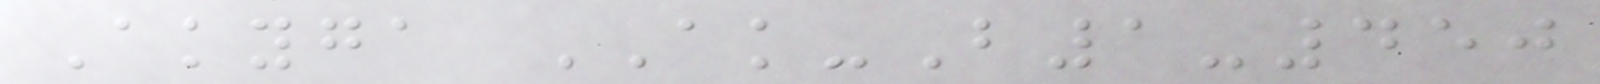Akyga AK-B1-450
